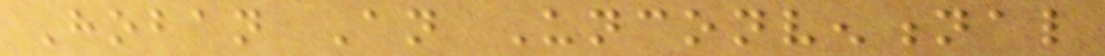Hoban An Unconventional
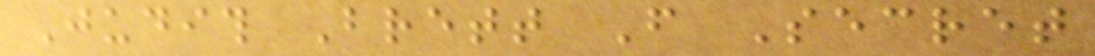Judith Brett From Secret
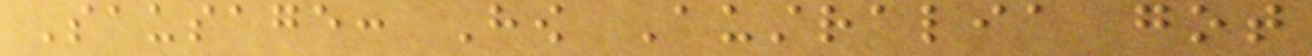Sausage: How Australia got
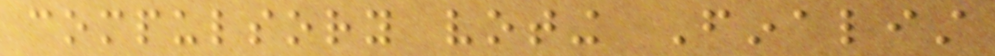compulsory voting Finalist
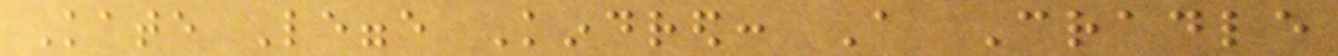Kate Legge Kindred: A Cradle
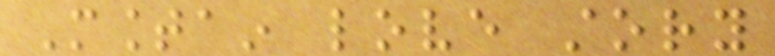Mountain love story
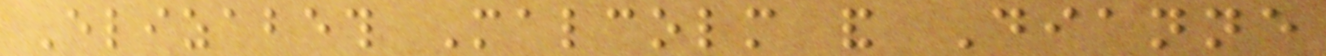Elizabeth Malcolm and Dianne
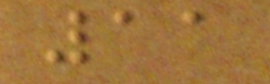11
